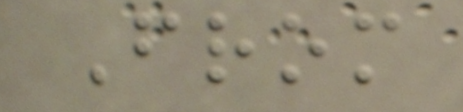From
